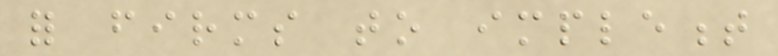for firms to implement
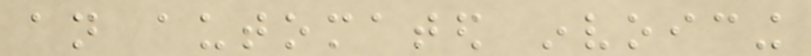an automated invoicing
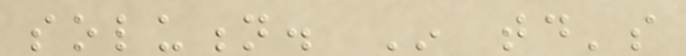solution. In today's
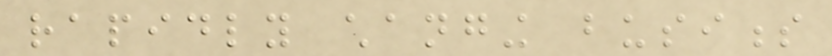rapidly changing business
